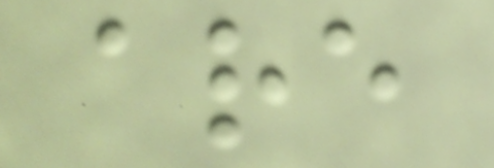are
